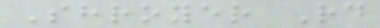Shroyer Rd
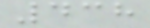438
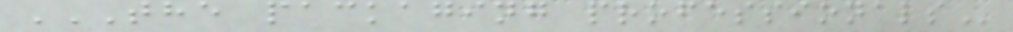THE PACKAGING PROFESSIONALS
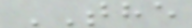THE
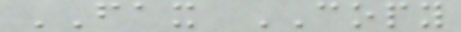FAX COPY
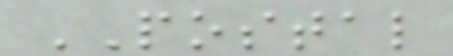POSTAL
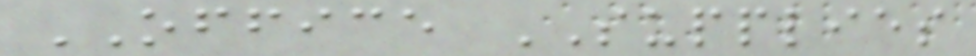OFFICE SUPPLIES
